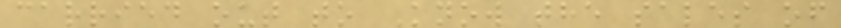carried out to Know the sales of
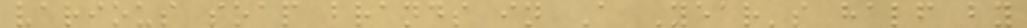various soap brands in A Year's half by
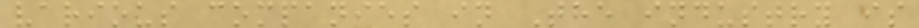various companies in The industry is
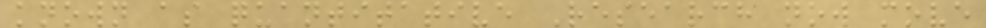known as quantitative Research now move
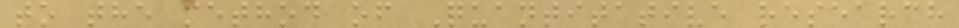to the method of Quantitative research
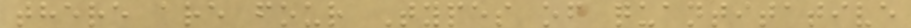there are four Types of quantitative
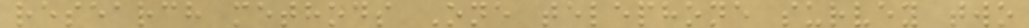research methods One telephone survey two
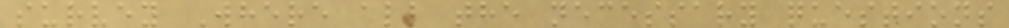survey Where all the necessary questions
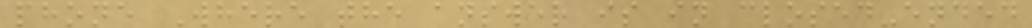phone Where the answer is in closed-ended
